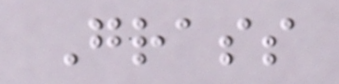Grass
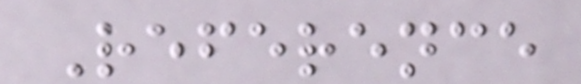Reference
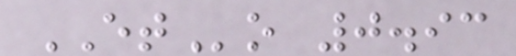ETo 0.93
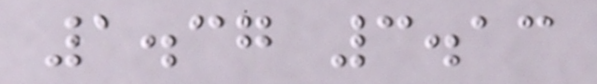1.37 3.13
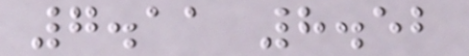7.11 8.52
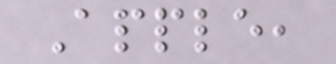Apple,
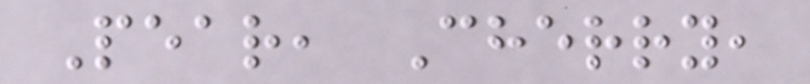Pear, Cherry,
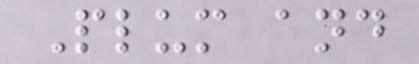Plum and
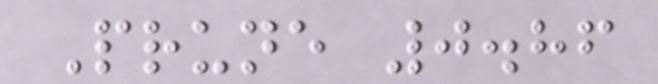Prune 0.86
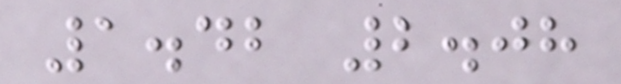1.42 2.08
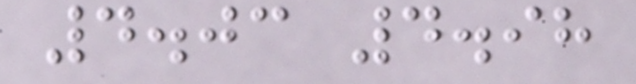4.03 4.98
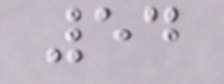54
